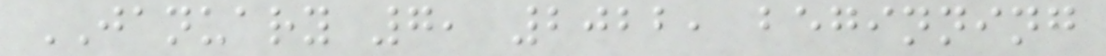JANUARY 7, 2022, beginning
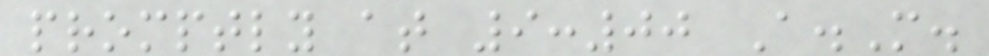promptly at 9:00 A.M.
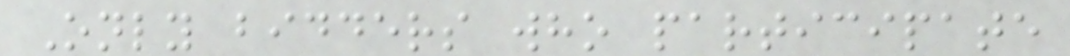Only bidders who participate
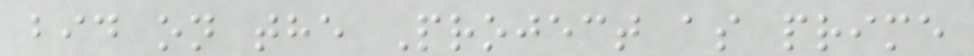bid on the Project as prime
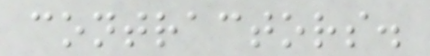contractors.
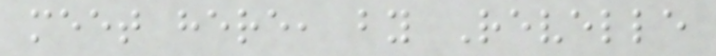meet here, by Revelle
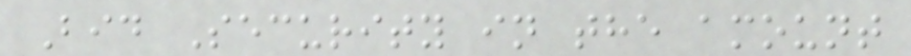Bid Security in the amount
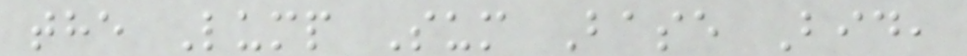the Lump Sum Base Bid,
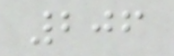206
